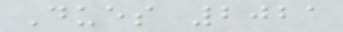Dues 2021
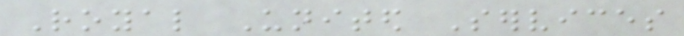Royal United Services
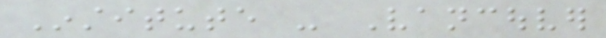Institute - Vancouver
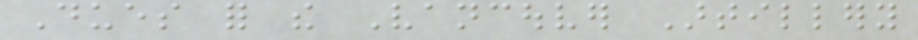Dues for the Vancouver Artillery
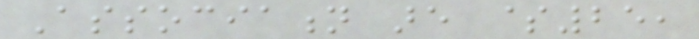Association are $25,
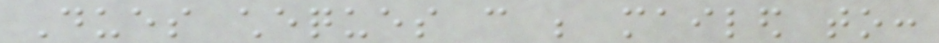Dues cheques can be mailed to:
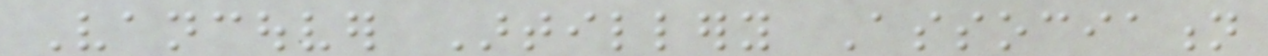Vancouver Artillery Association
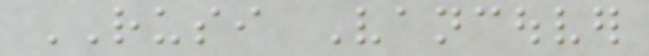RUSI Vancouver
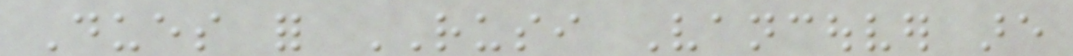Dues for RUSI Vancouver are
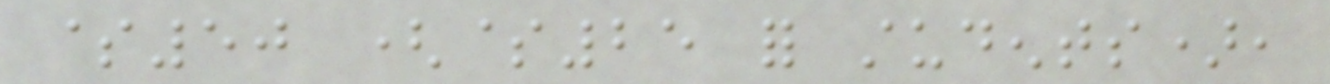$50 ($25 for students),
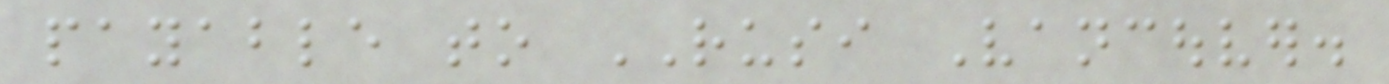payable to RUSI Vancouver.
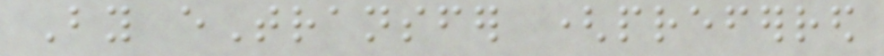By eTransfer (preferred
